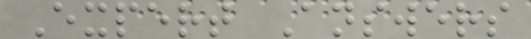Expert Answers
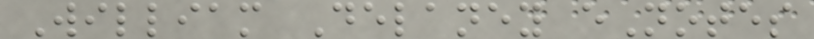William Delaney eNotes
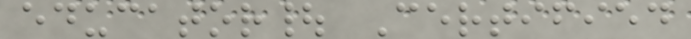educator| Certified
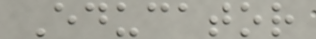Educator
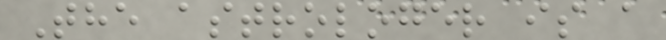The astrologer is a
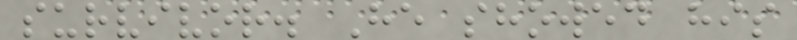survivor. He showed his
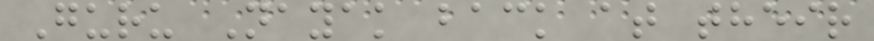Guru Nayak back at their
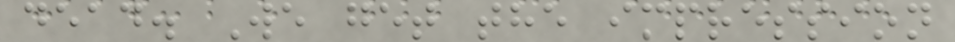dead. We get the impression
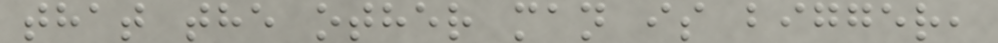that the other man is bigger,
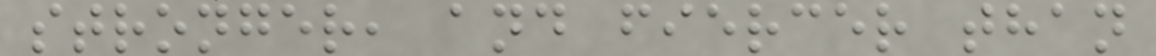stronger, and fiercer than
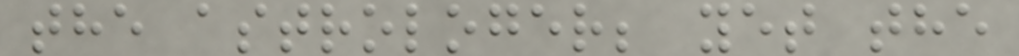the astrologer; yet the
